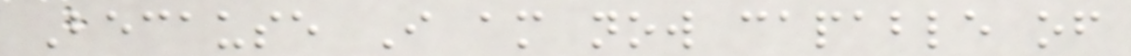Because I am now capable of
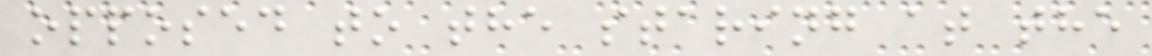opposed to the staring at the
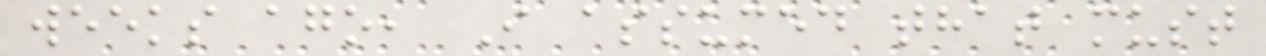weeks ago, I assumed that must
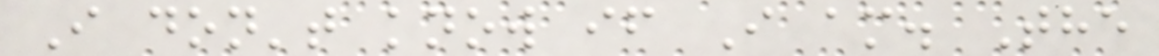I don't know if I am. The
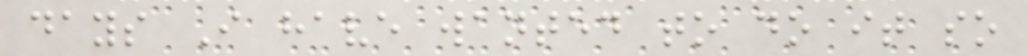days I have wanted to do it so
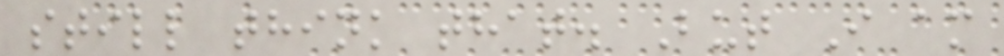still think that. But I am
